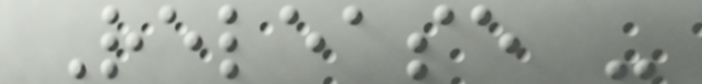Release -
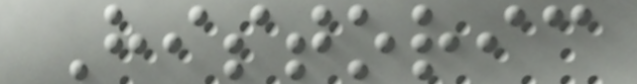Historic
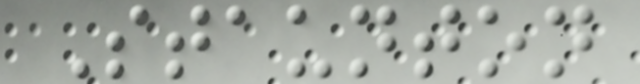Staunton
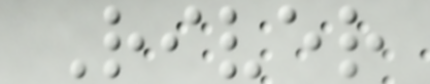River
